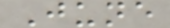June
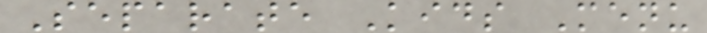Separate Kids Menu
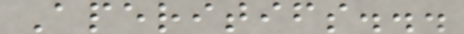Aperitifs...
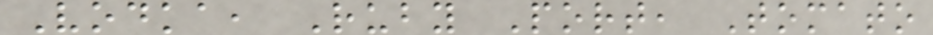Vodka, Ruby Port, Tomato
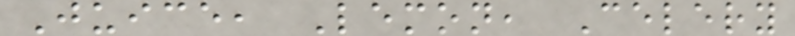Juice, Lemon, Celery
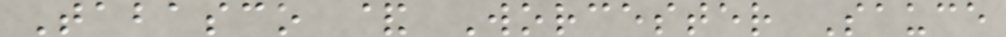Tabasco & Worcester Sauce
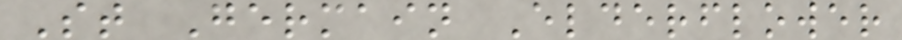St Germain Elderflower
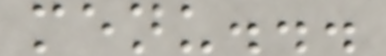menu...
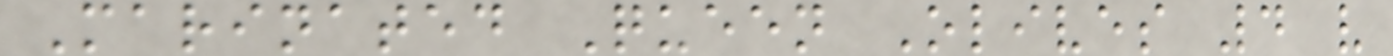Marinated Queen Olives 4 v
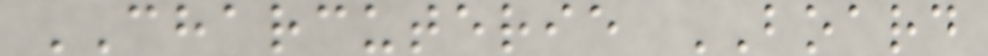CHARCUTERIE BOARD
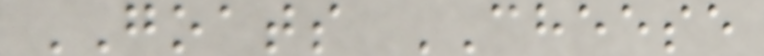GOATS CHEESE
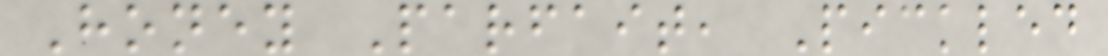Honey Parfait, Pickled
